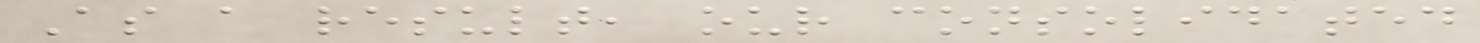As a result, our consolidated
